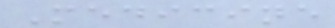Medicine
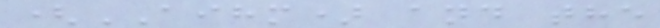(AIHM) and the
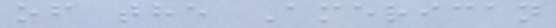of the American
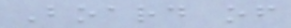Board of
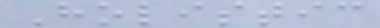Holistic
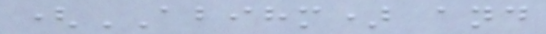(ABIHM) and
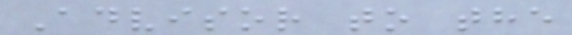Advisor to the
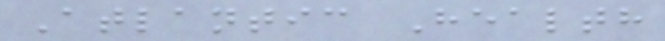Atlantic Health
